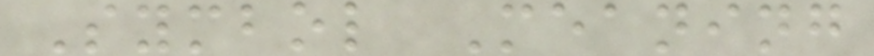Symbol Meaning
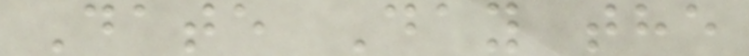Date Day the
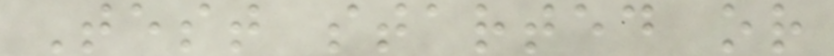Test started or
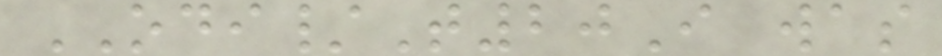ODI/T20I was
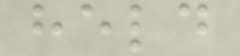held
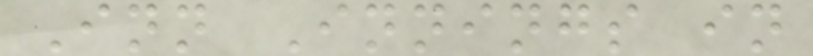Inn Innings in
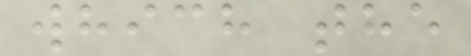which the
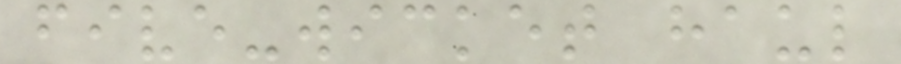five-wicket haul
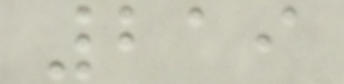219
